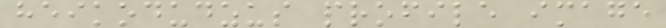heikodudzus profile image
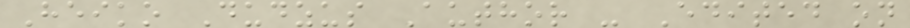Heiko Dudzus Author - Edited on
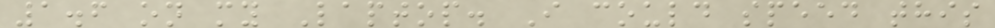1.6 on my Laptop. I could speed this
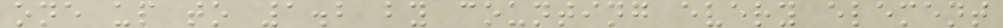one up to 1.2 by counting every element
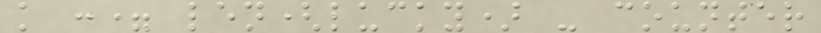k := len(lucky) - counter
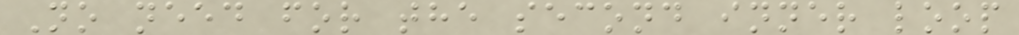No need for the second inner loop
